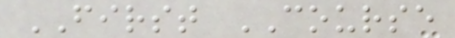FIRST COURSE
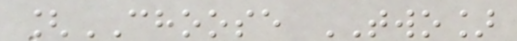[CHOOSE TWO]
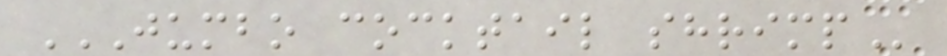JUMBO COCKTAIL SHRIMP
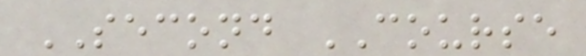SECOND COURSE
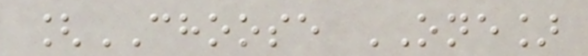[CHOOSE ONE]
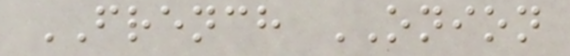FRENCH ONION
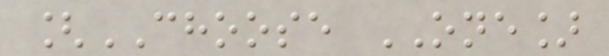[CHOOSE ONE]
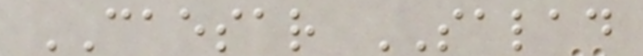CAESAR SALAD
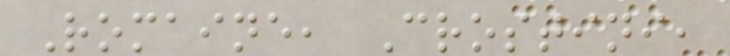Romaine, Crostini,
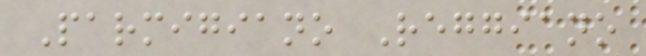Parmigiano Reggiano
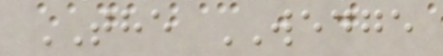THE WEDGE
